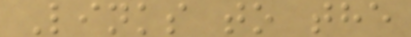Links to the
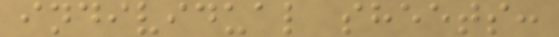individual sheets:
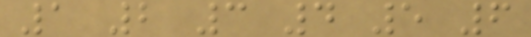1 2 3 4 5 6
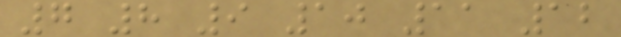7 8 9 10 11 12
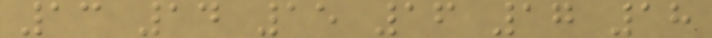13 14 15 16 17 18
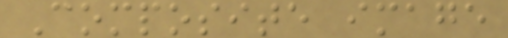Composite image
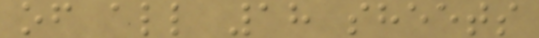of all 18 sheets
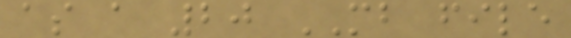as a 20 MB file
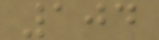104
